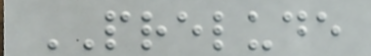PRELUDE
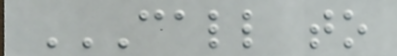CALL TO
